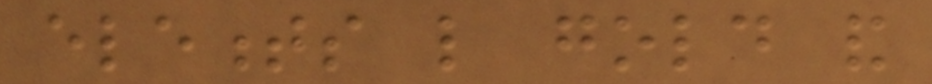elements like gold and
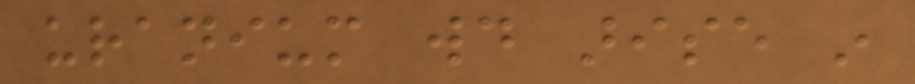uranium would arise in
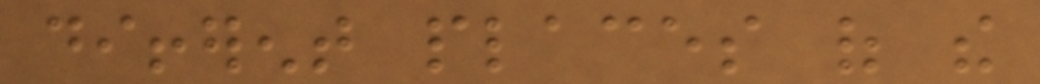different places of the
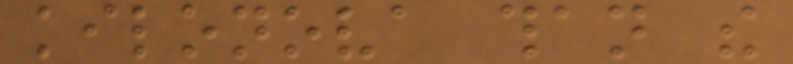kilonova than the
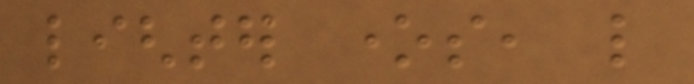lighter ones, like
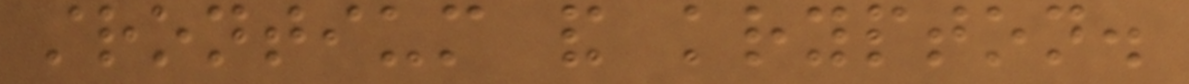strontium and krypton.
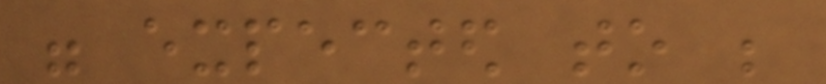were expected to be
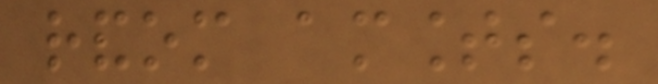random amounts.
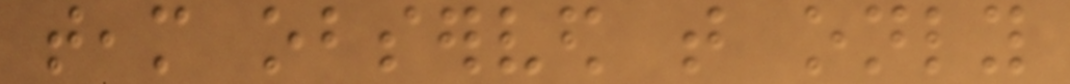team observed that only
